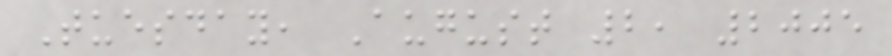Tuesday, August 2, 2005
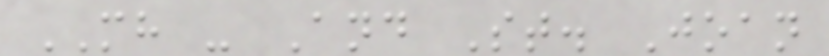MH - And St. Joan
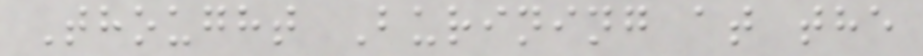Thought Burining at the
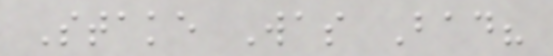Stake Was Bad?
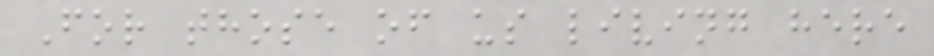For those of us living here
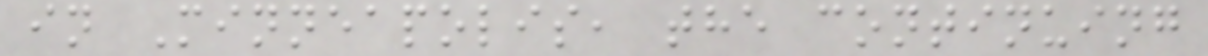in Minneapolis, the continuing
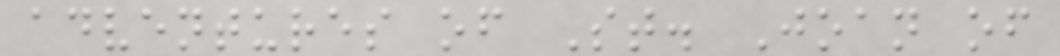adventures of St. Joan of
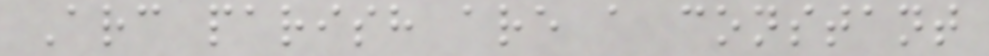Arc parish are a constant
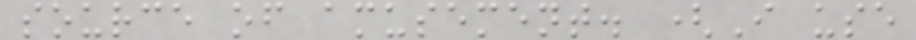source of amusement. (I use
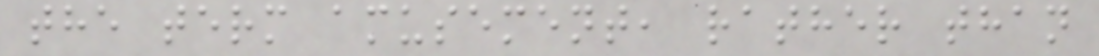the term amusement, rather than
